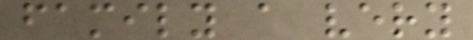family a very
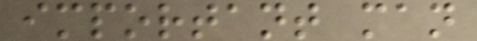important man
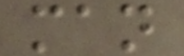man
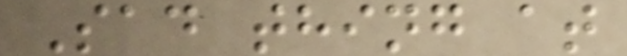Sad thing at
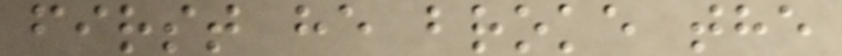first he broke the
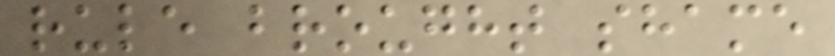rule brought shame
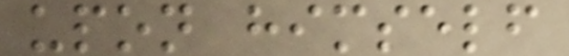upon himself
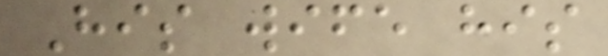His wife his
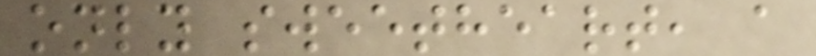only sweetheart, a
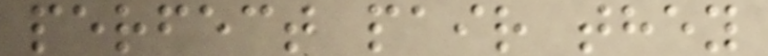perfect pair they
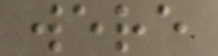were
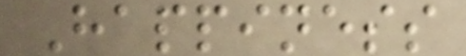Happiness
